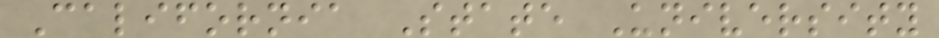California State University
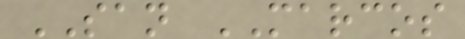SAN MARCOS
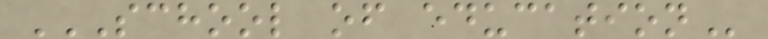SCHOOL OF EDUCATION
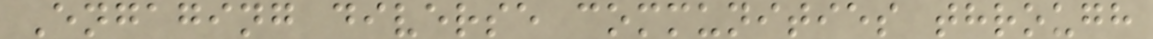Engaging diverse communities through
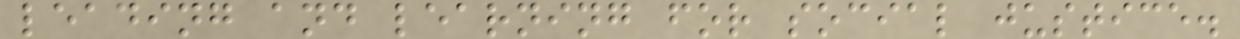leading and learning for social justice.
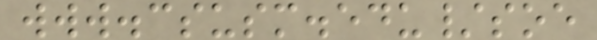www.csusm.edu/soe
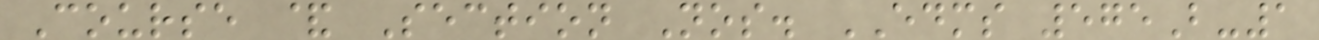Course & Section Nos. EDMS 575B-1
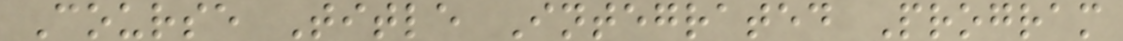Course Title Integrated Program
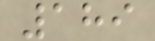189
